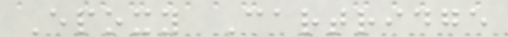Epoxy Cartridge
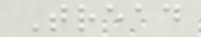Tread
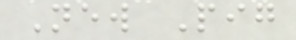New Pig
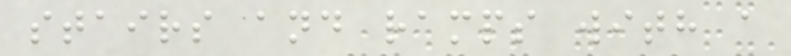stairs and ramps with a
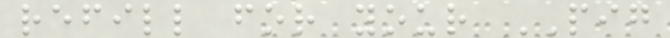refill for your PIG
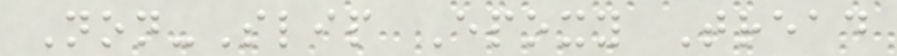Non-Slip Epoxy Tread
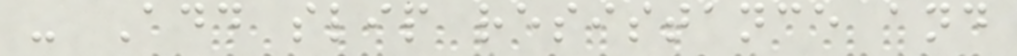- Add slip resistance and
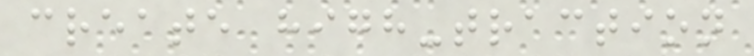create high-traction
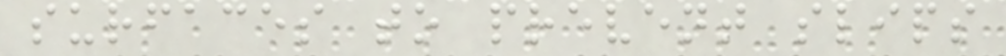surfaces to prevent slips
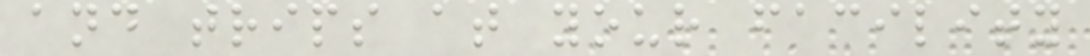and trips at your facility
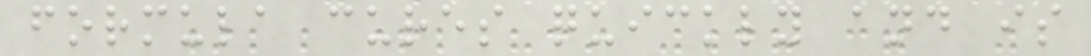formula cures quickly and is
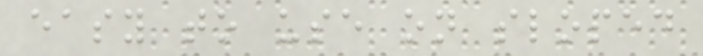easy to use on sloped
